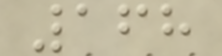168
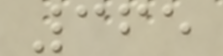365
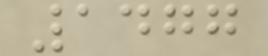1477
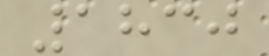1830
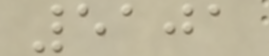5101
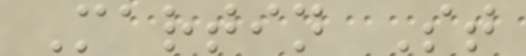Martin St
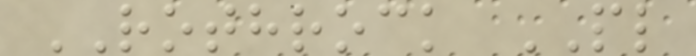ROTHROCK PL
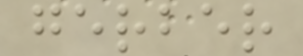gerber
